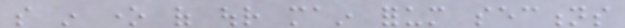so in one of our main forum sections
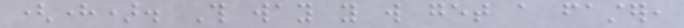(here). This way you will get a faster,
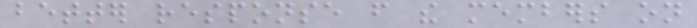better response from the members on
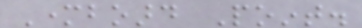Motherboard Point.
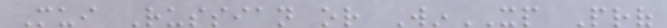Mui Russian or WinXP Prof
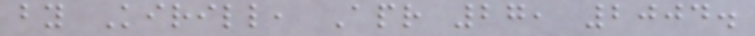by Kirill, Apr 27, 2004.
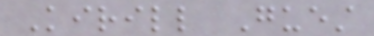Kirill Guest
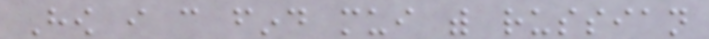How i can find mui with russian
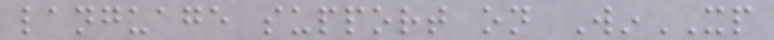language support on WinXP
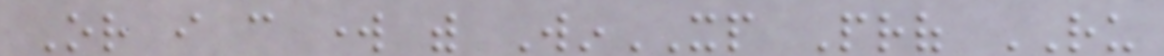Or i can work with WinXP Prof RU
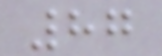87
